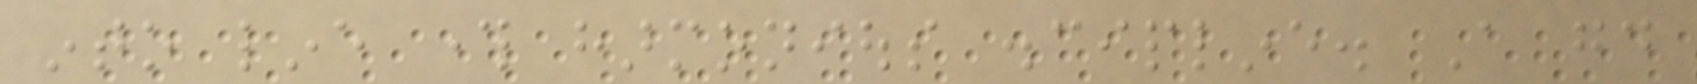into line through harmonious discipline. A good
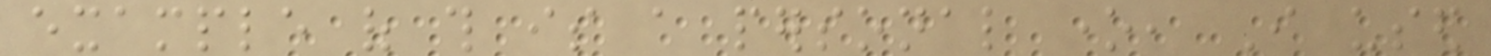example of this is a personal one, I used
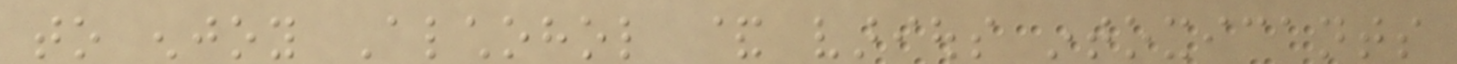to enjoy Alchohol & various intoxicants
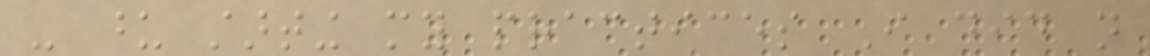- upon starting my practices I did not
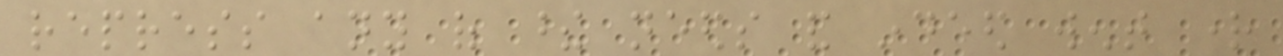repress any of these needs and indeed went right
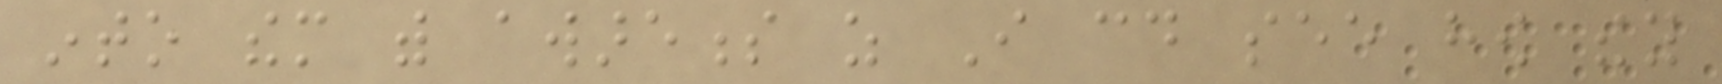into them with awareness as I could see how they
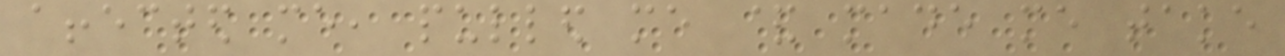affected me, pulled me & made me take
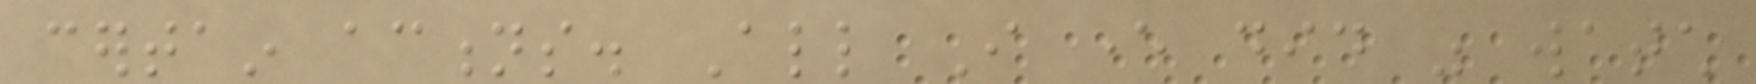certain actions. All I ever did was watch
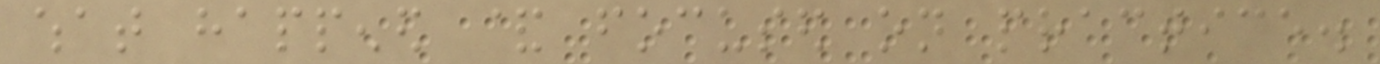what happened & focused on practice.
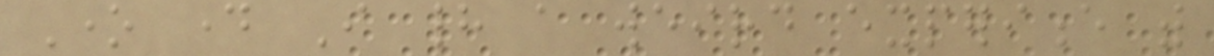One day I had a weird experience with
